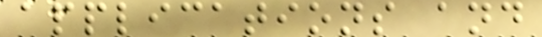applications and
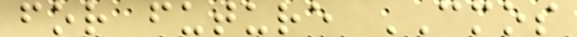for future CMOS
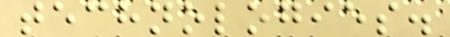technologies.
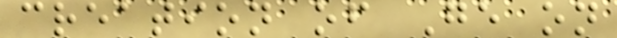creation of Ge on
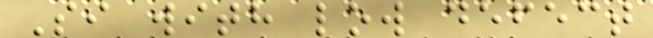Si with low defect
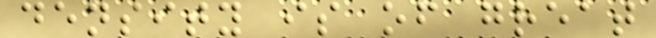density is of great
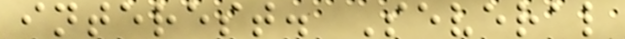interest. Several
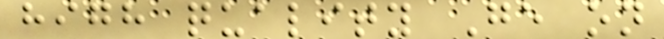high quality Ge on
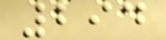294
